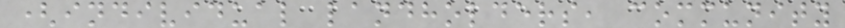(individual landholders, community
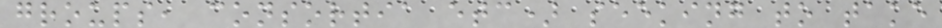groups, consortia etc) seeking to take
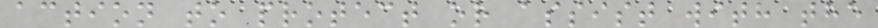action to protect or assist with the
